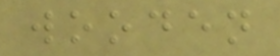wooden
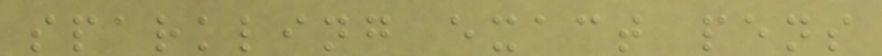sparkling exact pens
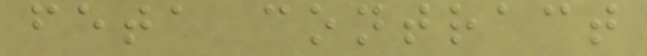feta contract
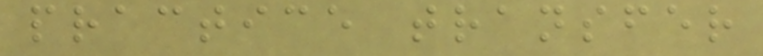practice transfer
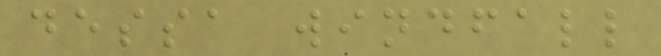dessa windfall
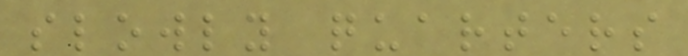slowly quarters
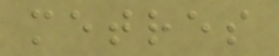metres
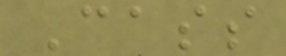Cass
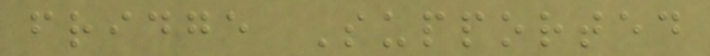fridge Supported
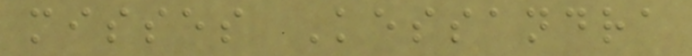misses Kessandra
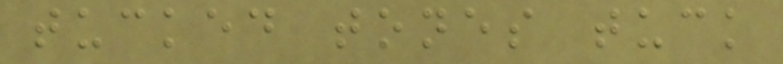tucked tones tuck
